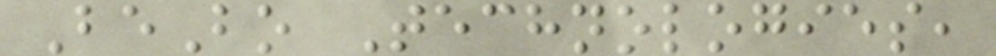BeBo Technologies,
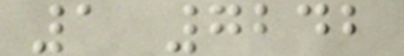1 7242
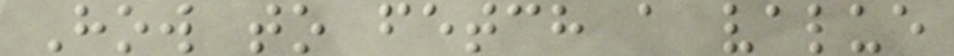How to fetch a value
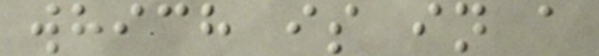which is in a
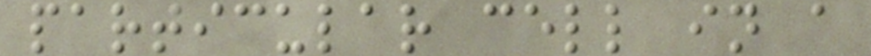particular cell in a
